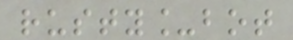rusty_bot
